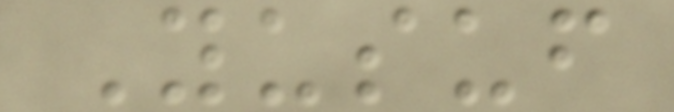Yusuf
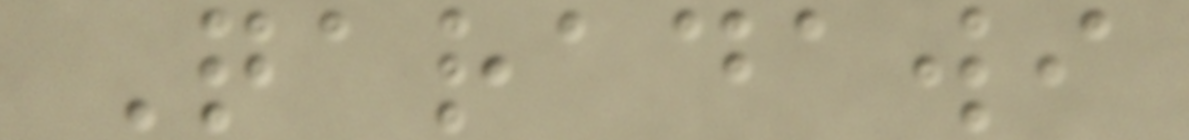Qaradawi
